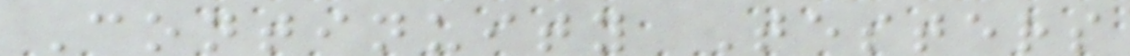Continuity Testers
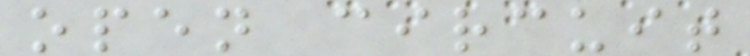open circuit
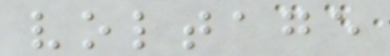voltage
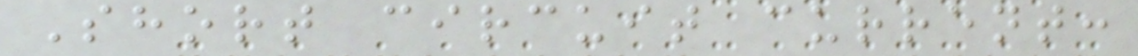Short circuit current:
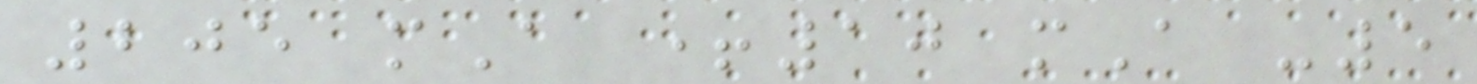205 mA +10 mA -5
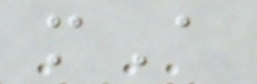mA
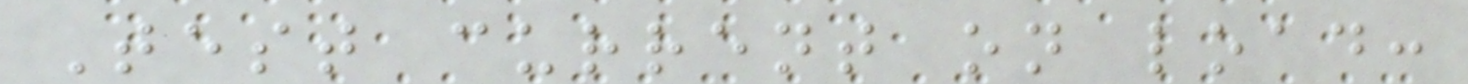Test current on load:
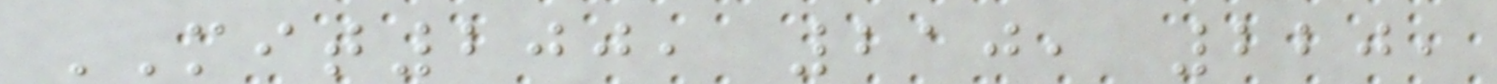MIT200, 210, 220,
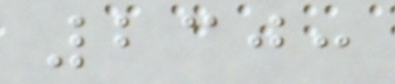230:
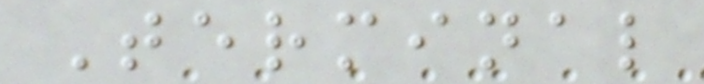Terminal
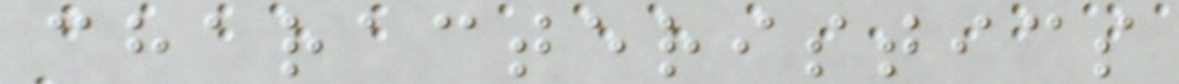characteristics
